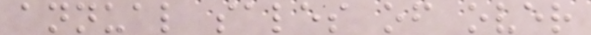annual sales of over
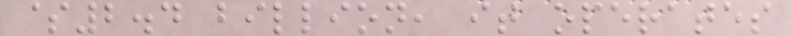$2.4 billion, it operates
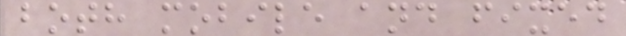both mobile and fixed
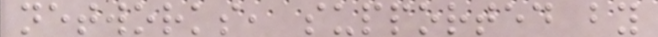networks, supported by
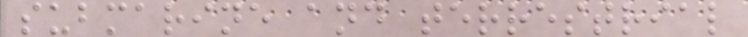submarine and terrestrial
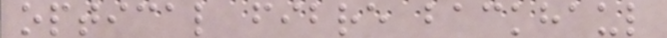optical fibre backhaul
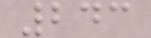243
